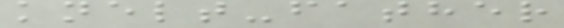knelt-father
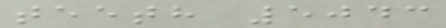teeth 5043
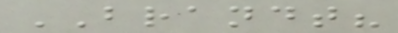BRANDT?
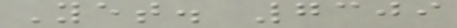Yet. 7309
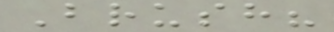Brush?
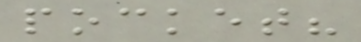pocket?
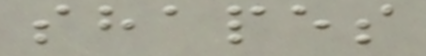shapes
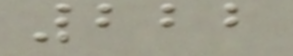222
